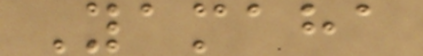Yamaha
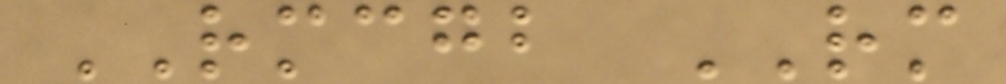RMCGB RM
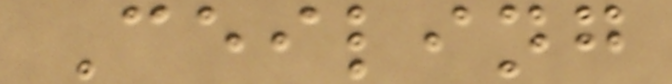Ceiling
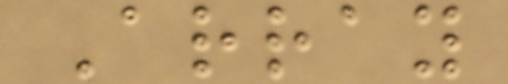Array
